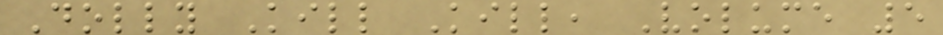Dolly Kill Kill, Volume 5
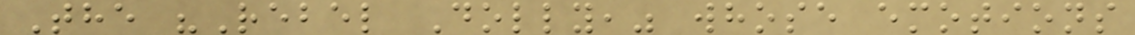The "Rebel Dolly," whose emotions
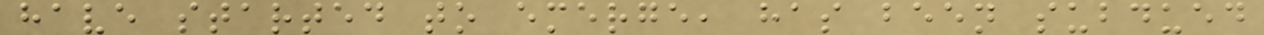have started to emerge, has been subdued
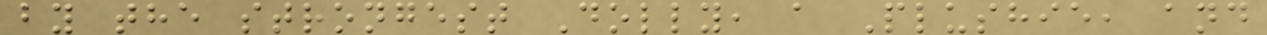by the strongest Dolly, a Plushie, and
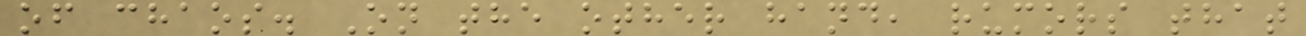of chaos. On the other hand, rumors that
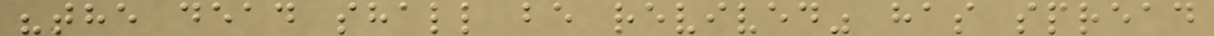"the dead shall be revived" has spread
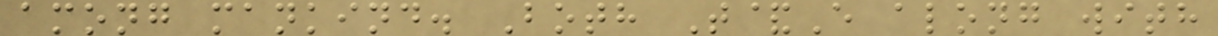among mankind. Both T&E along with
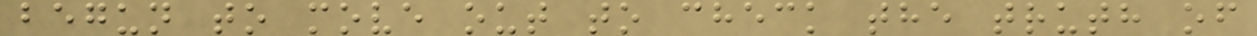begun to move out to check the truth of
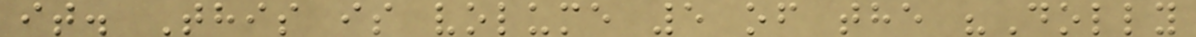it. This is volume 5 of the "Dolly
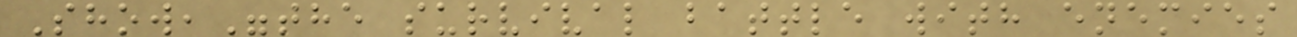Show,"the survival battle with enemies
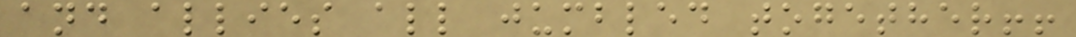and allies all jumbled together!!
